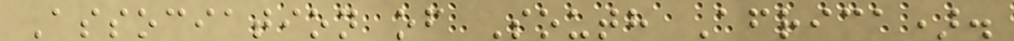Association of South Africa).
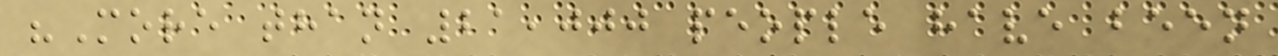"More than 21,000 people have been
